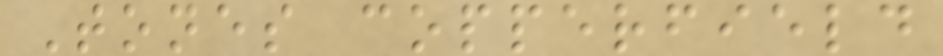Tones copperfield
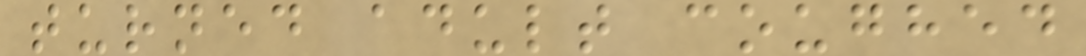turned adult coughed
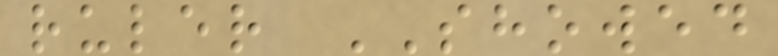ruler SHOWED
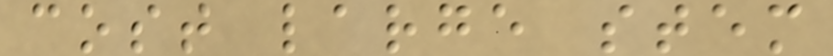cost large stem
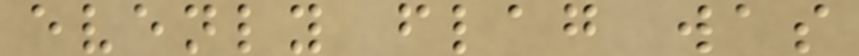evenly flag was
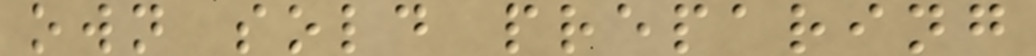own sold preparing
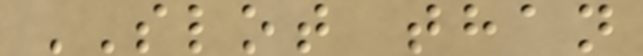SLOT than
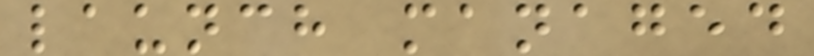launch managed
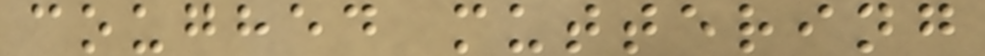coughed muttering
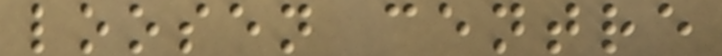loosen centre
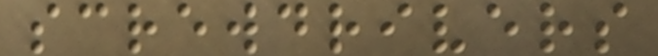screwdrivers
